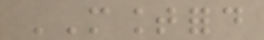MOUNTFORD
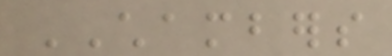CHAMBERS
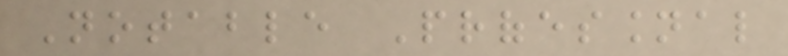Notable Professional
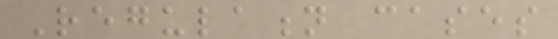Regulation cases
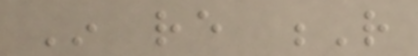In re R
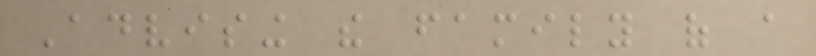Advising the family of a
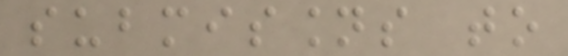submissions to
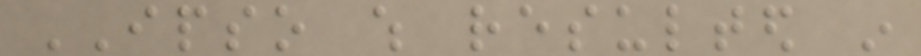IPSO which resulted in
